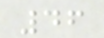46
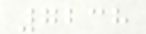7238
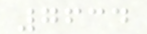7634
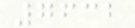7632
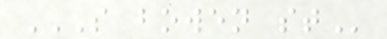S BOWEN ST
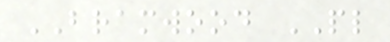BRAMWOOD PL
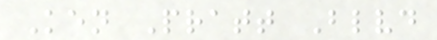Ken Pratt Blvd
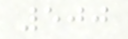500
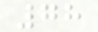78
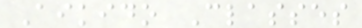Aikido Classes
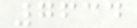7634
